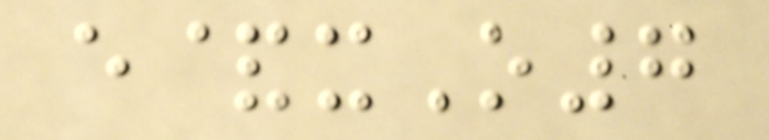e&xO7
